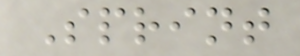Sprint
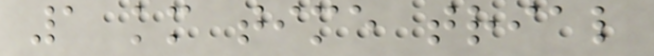1 km time trial
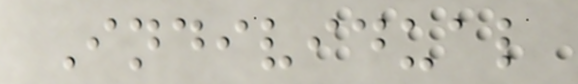Individual
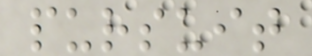pursuit
